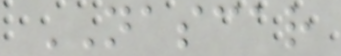NASCAR
